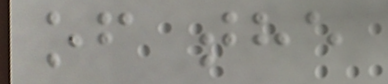of the
